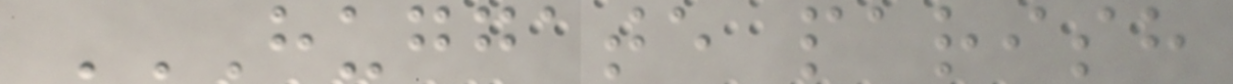HUGGATE PARISH
